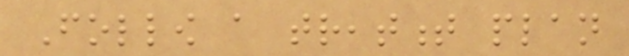Follow a treatment plan
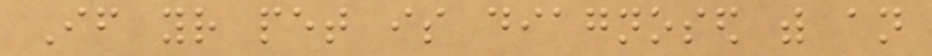If your pet is diagnosed with an
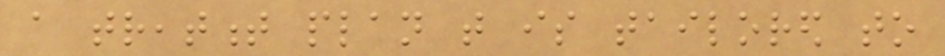a treatment plan that is tailored to
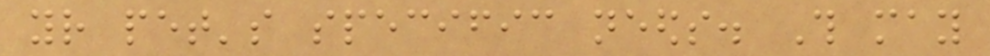your pet's specific needs. This may
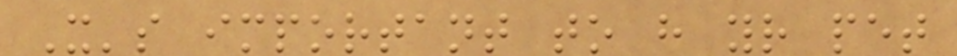It's important to have your pet
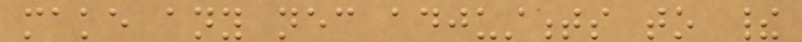make any necessary adjustments to their
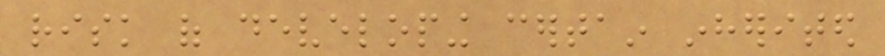risk of developing certain inherited
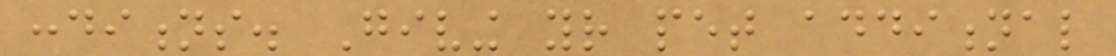conditions. Giving your pet additional
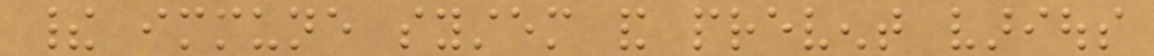their immune system and prevent various
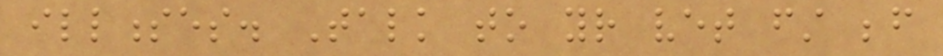illnesses. Talk to your vet first before
